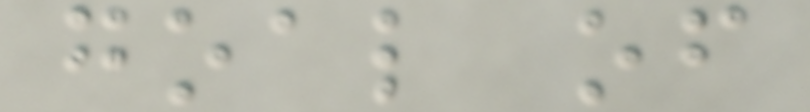goal of
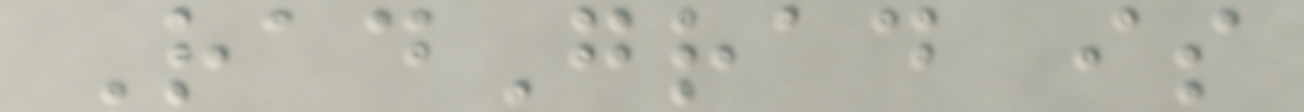RadGrad is
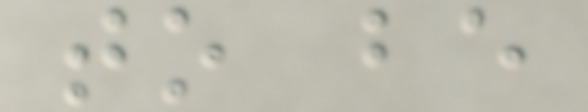to be
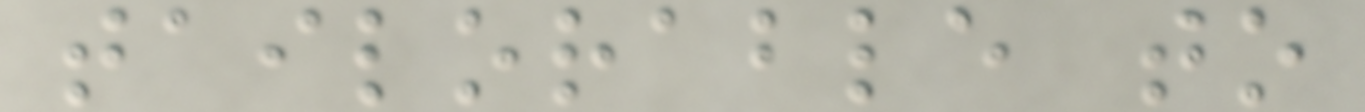tailorable to
